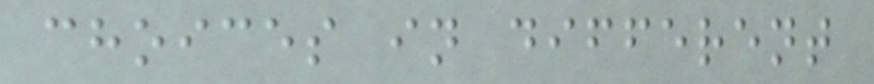choices in different
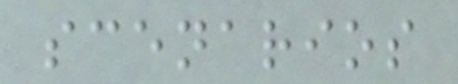scenarios
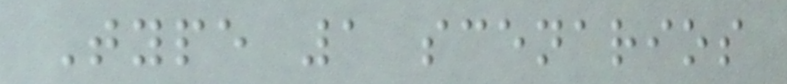Type 1 scenarios
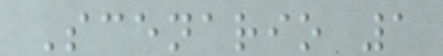Scenario 1
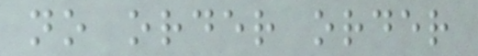no order order
